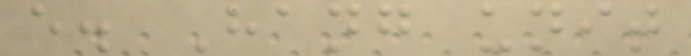e. Hang unit
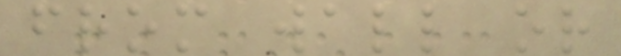from wall or
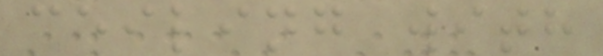ceiling with
